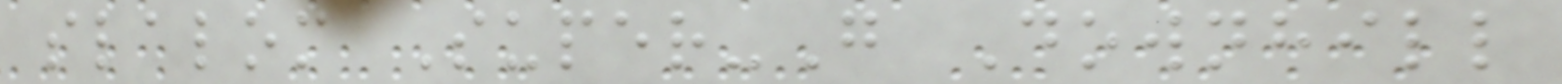slalom Super-G Downhill
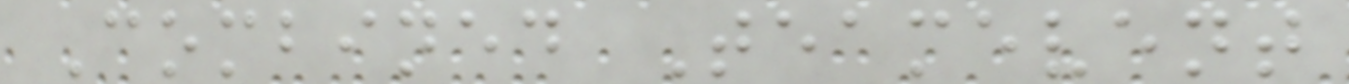Combined Teamevent
